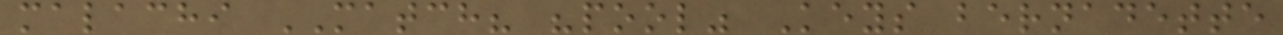malachi MATCH? "pool" Keys bernadette
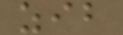zib
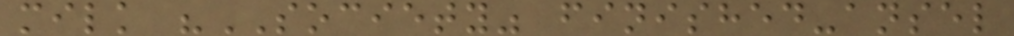milk "SOCIETY" finished-ansel
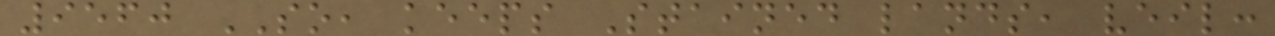9560 SO, keeps Stained lands, veil:
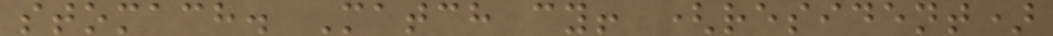stomach. Match cy! (resident)
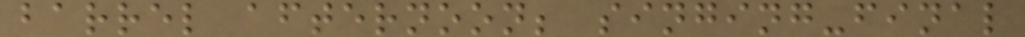barrel afternoon; singing-final
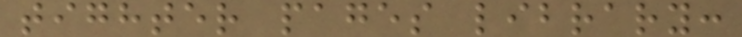tighter pages library:
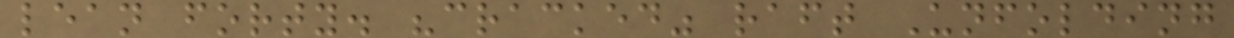lean forty. "cracked" raft Unfolding
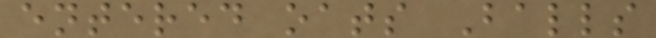entered oats Balls
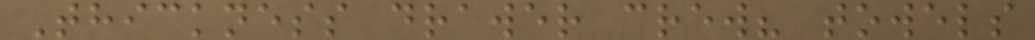Thickness drawer crew? towels
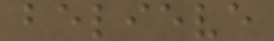believe
